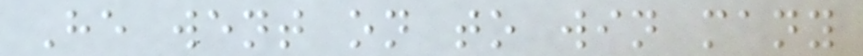He went on to win many
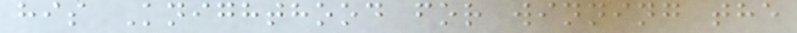his Knighthood for winning the
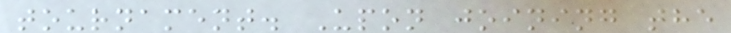tournament. Upon joining the
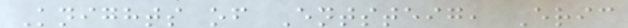Knights of Entsteig, Eric
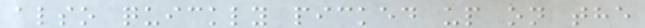also quickly picked up on the
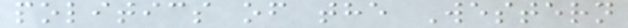politics of the Western
